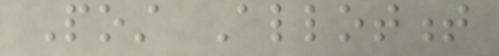Post Allotment
